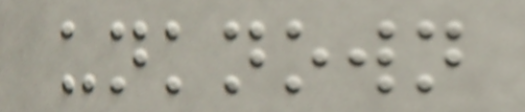unknown
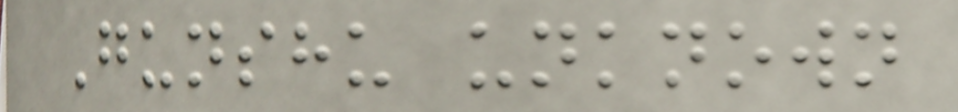Gunshu unknown
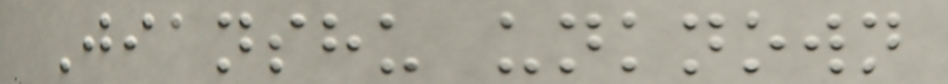Jianshu unknown
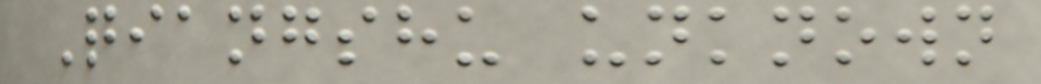Qiangshu unknown
